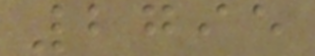2795
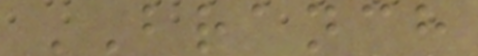BRANCH
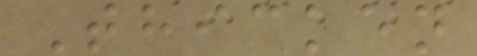Thicken
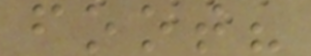foot?
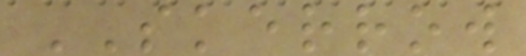SKERROW
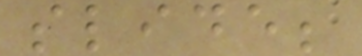slide;
